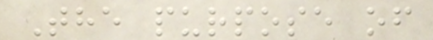The purpose of
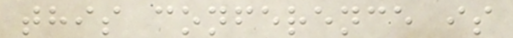this conference is
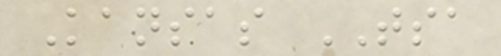Kansas TSA
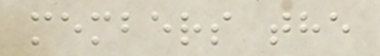members the
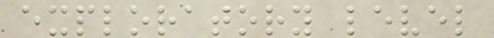exploratory level
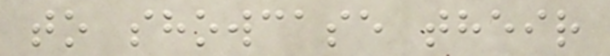to showcase their
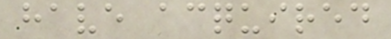have acquired
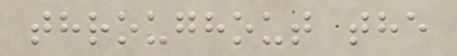throughout the
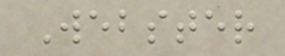Webster
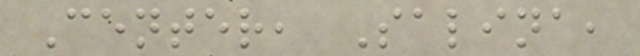Center, Salina,
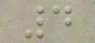4
